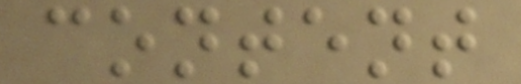content
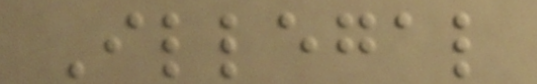Illegal
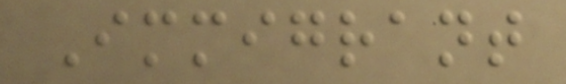Immigrant
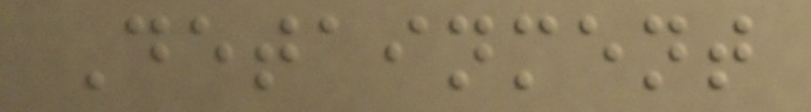Detainment
